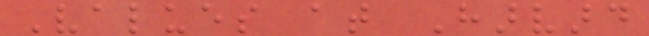Values at Harvard
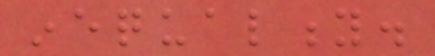inequality.
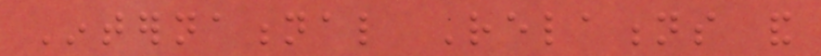International Relations and
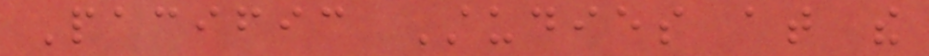Pacific Studies at the
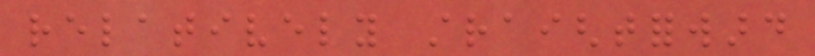relatively straightforward
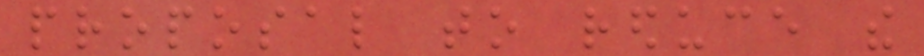proposal to reduce the
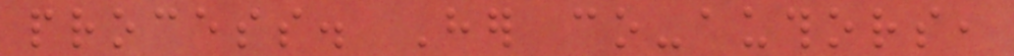process. Her co-authors,
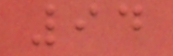94
